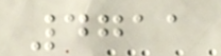4711
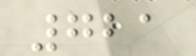721
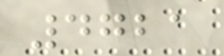4721
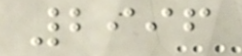2996
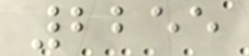2255
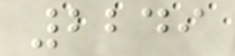2249
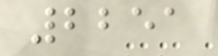2251
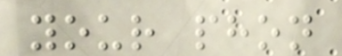your phon
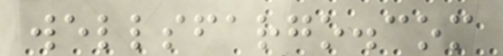wellsfargo.com
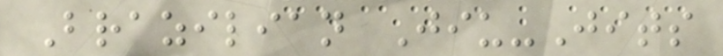Brazilian Jiu-Jits
